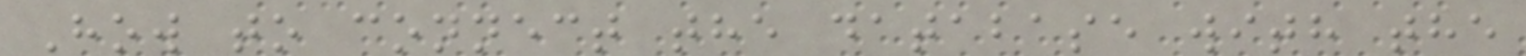How to connect the database with the
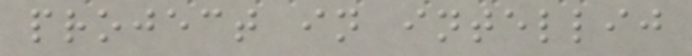project in intellij
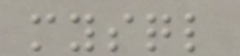mysql
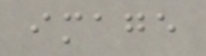image
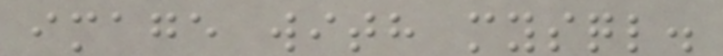image with mysql.
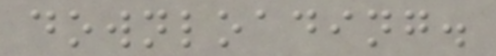downloading.
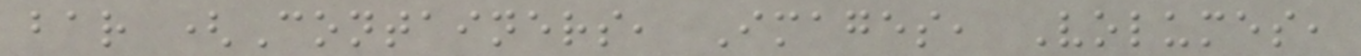bar (Containers, Images, Volumes,
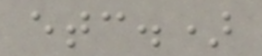etc.)
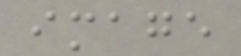image
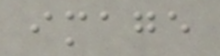image
